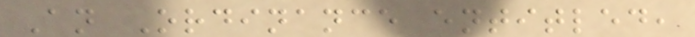An Ordinance entitled,
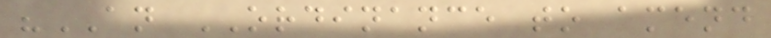"AN ORDINANCE to amend
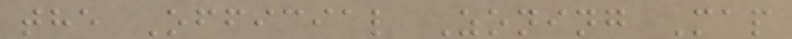the Official Zoning Map
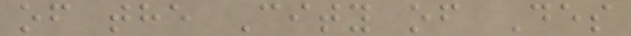of the City of Des
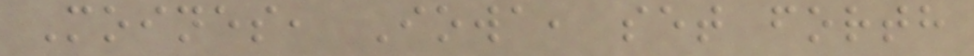Moines, Iowa, set forth
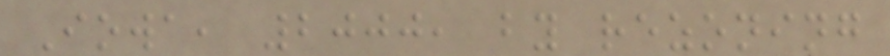Iowa, 2000, by rezoning
